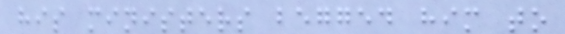his ministers begged him to
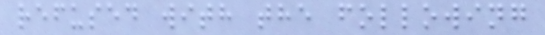refused with the following
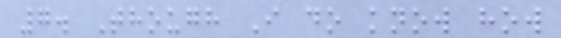7. Though I do know how
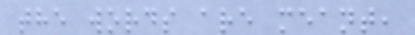the words are meant,
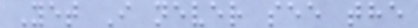Yet I never see the
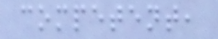competent,
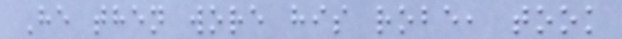He then wore his robe, took
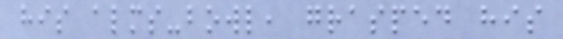his alms-bowl, grasped his
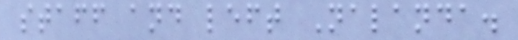staff and left Nalanda.
